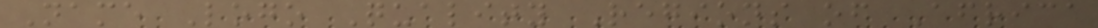Name Logo Quality Regions of Africa
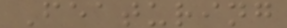Featuring
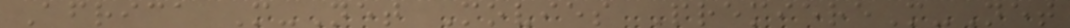Africa M-Net Movies PremiereM-Net
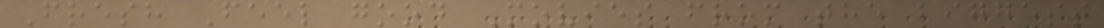Fresh Feel good Movies from the biggest
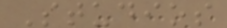Studios
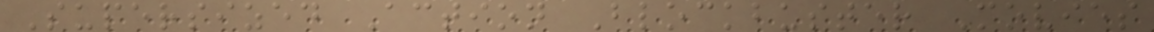Supersized Action Blockbuster Movies
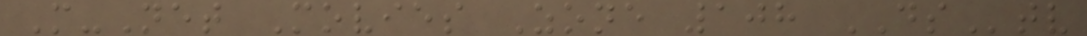M-Net Movies Zone 108 DStv
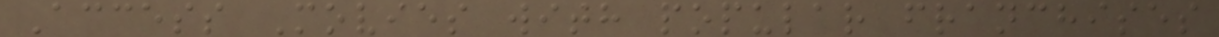Access Movies with popular franchises
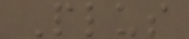Plus
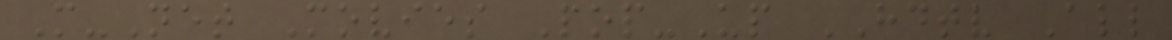M-Net Movies Pop-Up HDTV All
